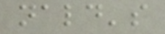nald's
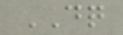DQ
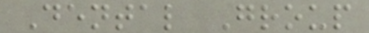Dental Group
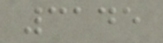3145
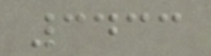3433
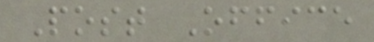Post Office
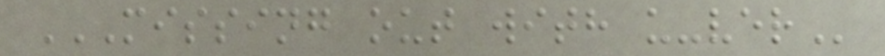MISSING OUT WITH U-VER
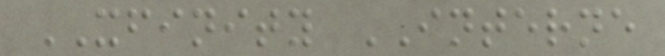XFINITY INTERNE
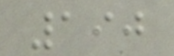190
